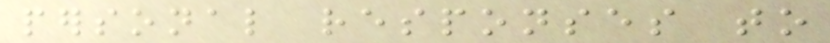personal responses to
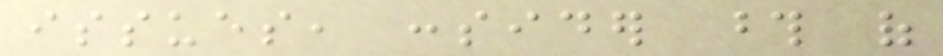issues, consider those of
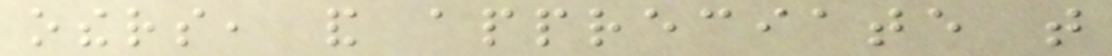others, and appreciate that
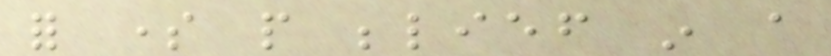for some people belief in a
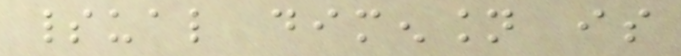spiritual dimension is
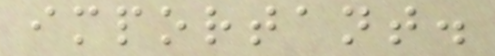important.
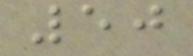50
